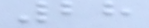28
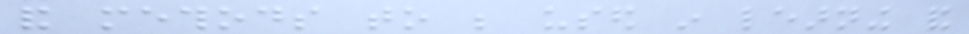and methods to be used in learning and
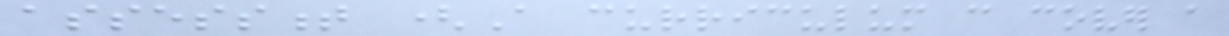assessment (A curriculum can cover a
